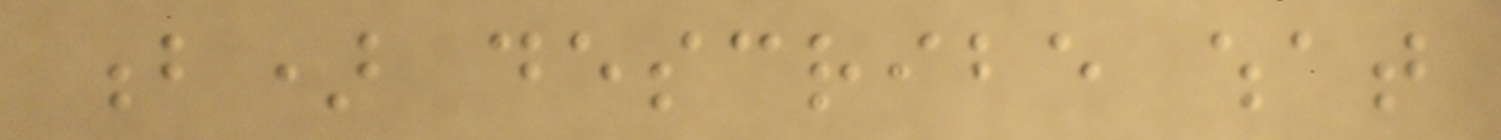b) describe what
